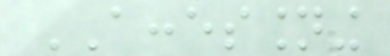ACCESSIONING
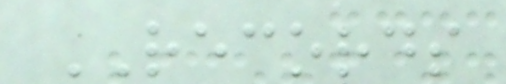RECORDS
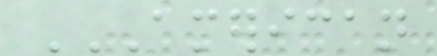AMERICAN
